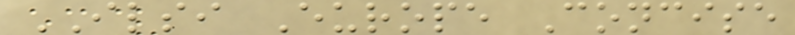ILSI Europe Concise
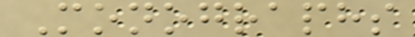Monographs
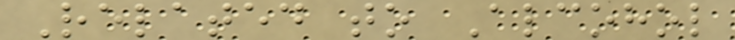Related to Alcohol
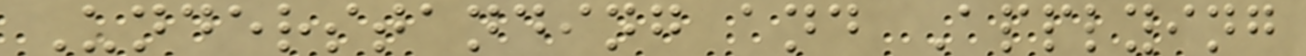Understanding and Applying
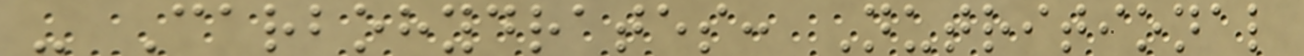- Carbohydrates: Nutritional
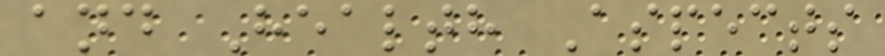and Health Aspects
